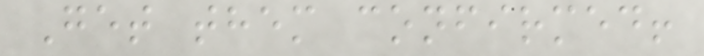Get them confirmed!
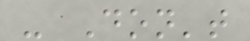- Don't
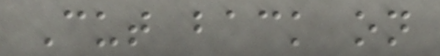Cut back on
